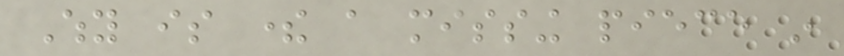Why is there a missing piece in
